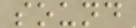sound
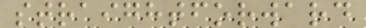straightforward
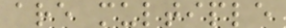are multiple
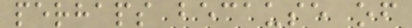perhaps because of
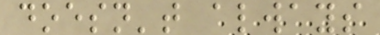doesn't always
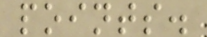points.
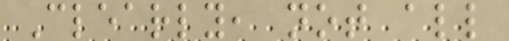Clearly, not all
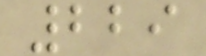229
